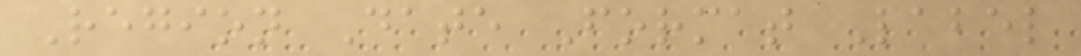Region Date Format Label
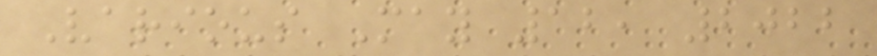Various May 12, 2022
